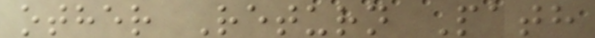other Return Path
